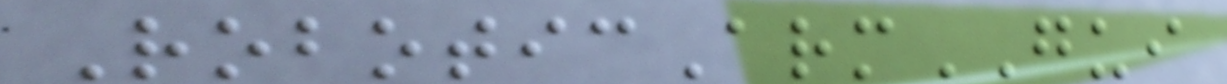RoboticArmGUI
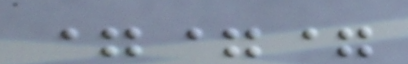===
